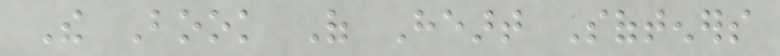The Book Of Heart Softeners
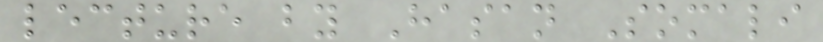lecture by Hasan Somali
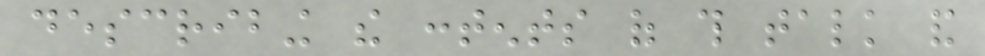describing the contents of this talk and
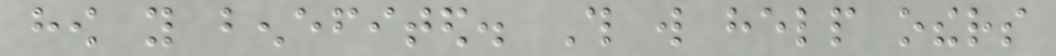how you benefited. This will help others
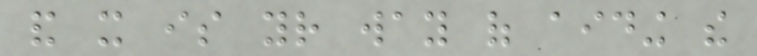and it is your way of aiding the
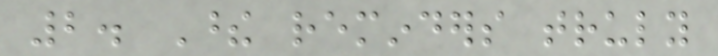2. These reminders truly
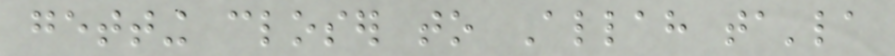getting closer to Allah ta'la
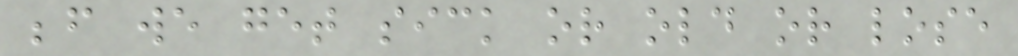before we get sick or old or lose
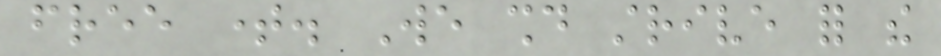free time. We should strive for the
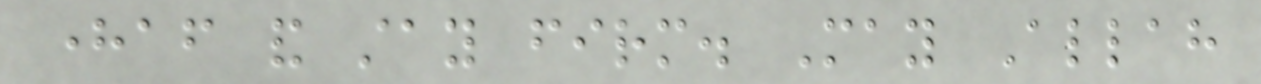hereafter and stay firm. May Allah
